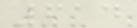614
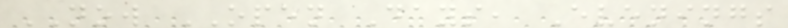NOW OPEN Days, Evenings
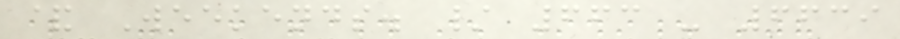& Weekends. / 663 - 6639
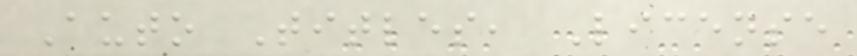Auto Titles, License
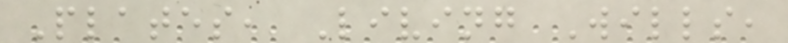Plates, Living Wills,
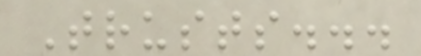Trusts...
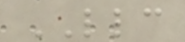LLC
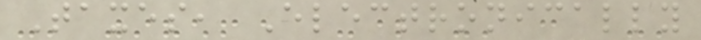Taxes, Electronically
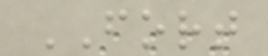FORT
